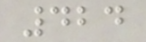424
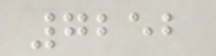7252
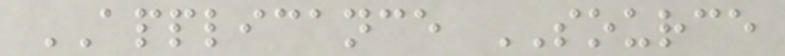APPLICANCE SOURCE
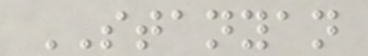STANYAN
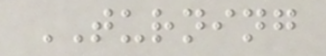TURNING
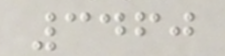3460
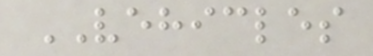VEHICLES
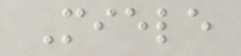Miele
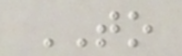TO
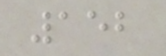152
